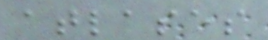atlases
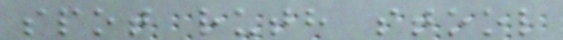spot ruth stool
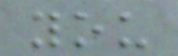you
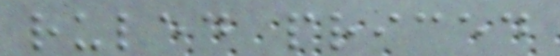ruled priced
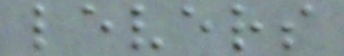levers
